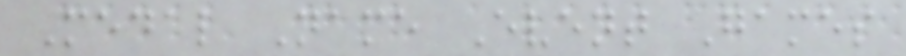Medal Name Event Games
